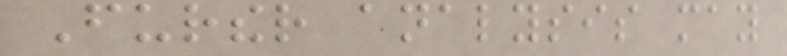Further analysis may
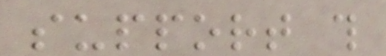support this
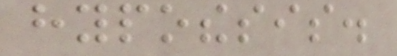hypothesis.
